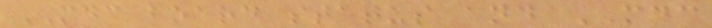MDC board status and MDC
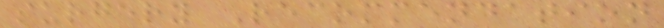surgery Recommendation
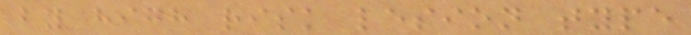by high risk lesion type
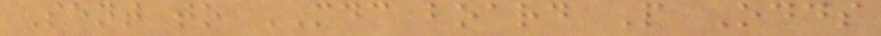Sent to MDC board P Odds
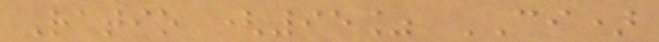Ratio (95% CI)
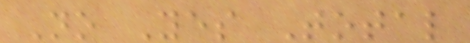No Yes Total
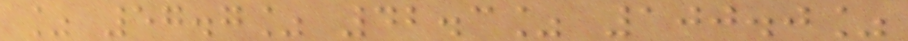% 57.7% 42.3% 100.0%
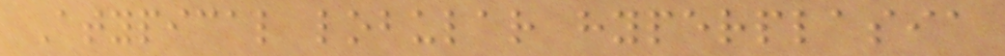Atypical lobular hyperplasia
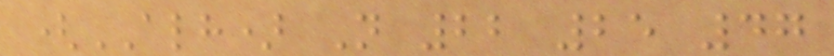(ALH) N 22 25 47
